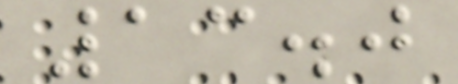13.0
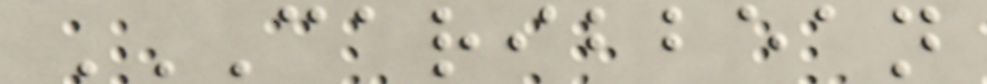CARIBBEAN
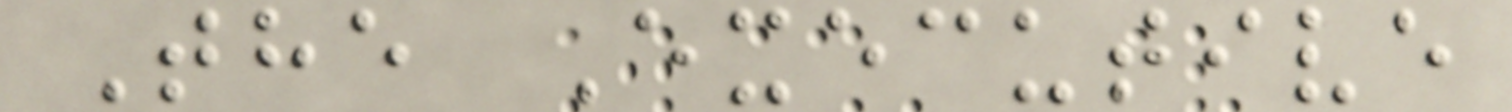The Executive
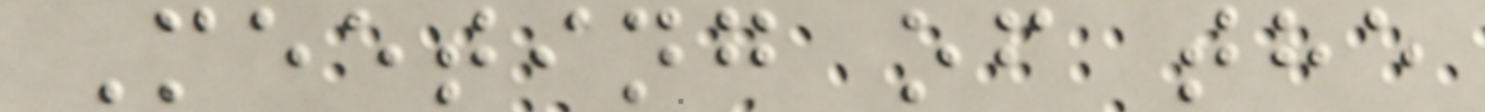Meeting of the
